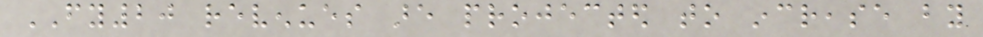FY20 revenues are projected to increase by
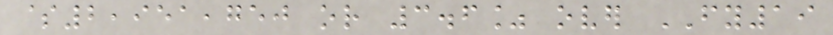$2,951,750 or 3.6% over FY19
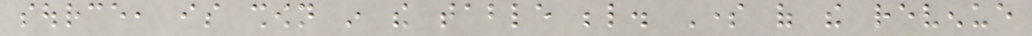source, is shown in the table below. Some of the revenue
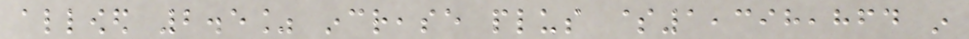allowed 2.5% increase plus $1,398,864 in
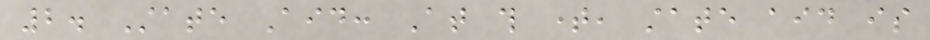2. State Aid: At this time, state aid is
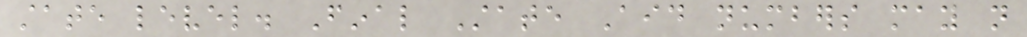state level. Final State Aid numbers may not
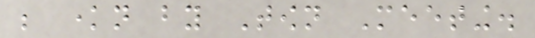be known by Town Meeting.
